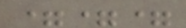===
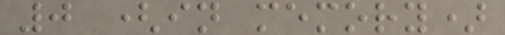0 (in memory)
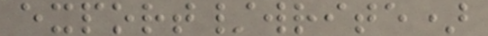export/write)
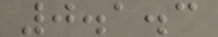0.1.3
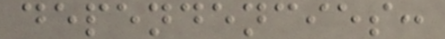dependencies:
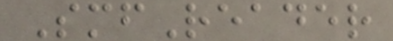SmfReader
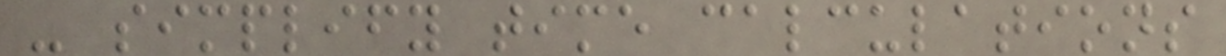- simplify time calculations
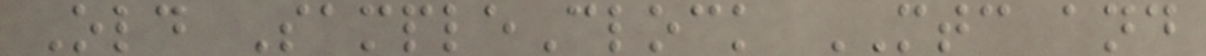Old SampleClock MTC and
